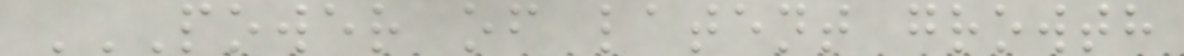POWER OF LATENT GROWTH
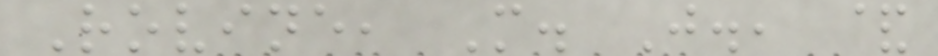Rovine, M. J., &
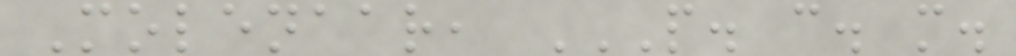Molenaar, P. C. M.
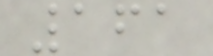161
